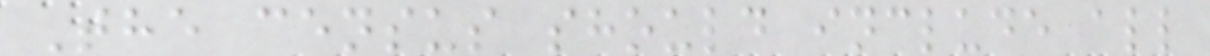The census should include all
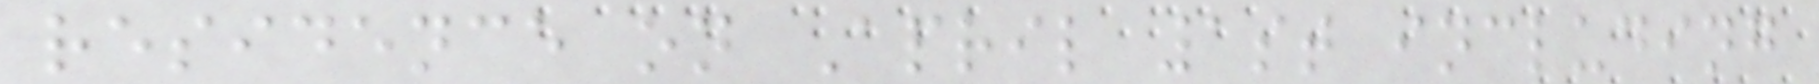residence on April 1st including
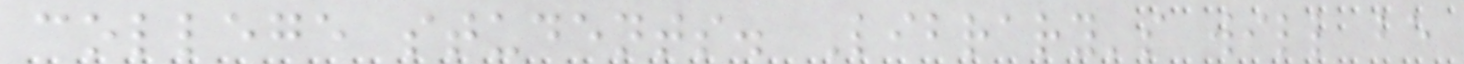college students. Library's will be
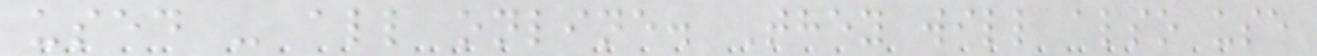used - all online. They will also use
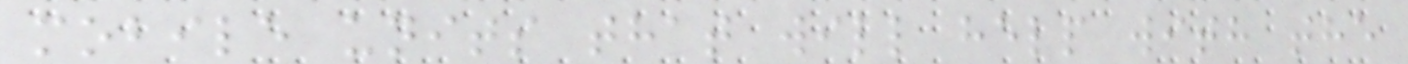mobile units that will help with the
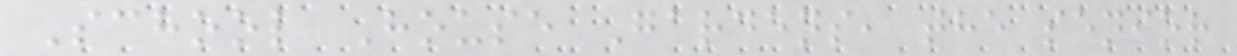School House Gardens, the senior
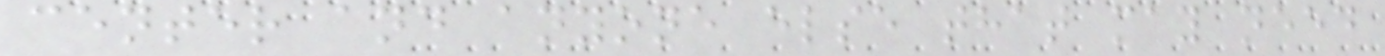center and anyone else that may need
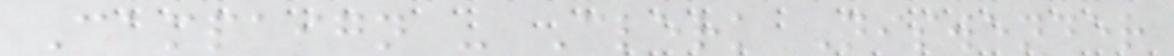Campaign - Clerk Niswender
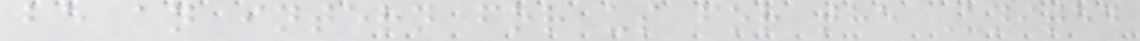be an intern for us for the United
